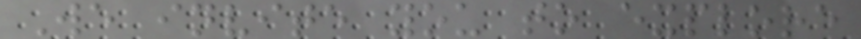We invite you to explore
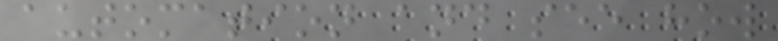automation and see how
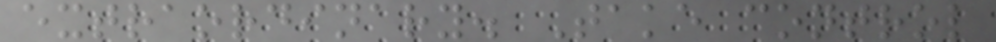extraordinary. Take control
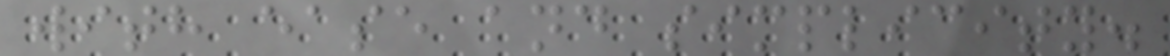with ease and simplicity.
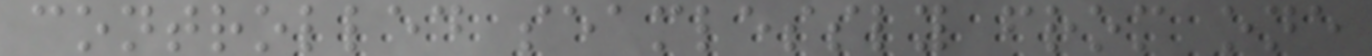controlled seamlessly from one
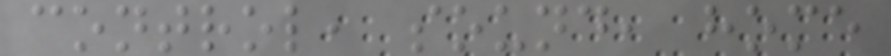control, sound, home
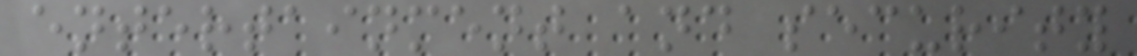entertainment and security
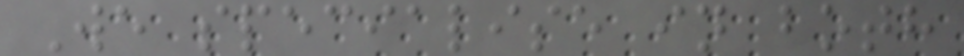We specialise in both
